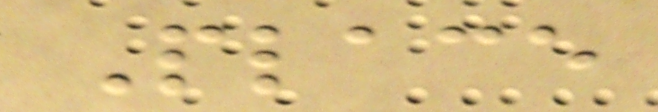Place
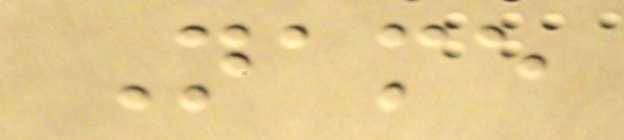Name
